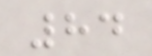84
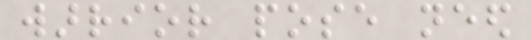warrior pose need
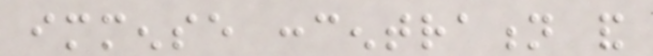immense concentration and
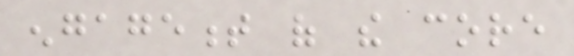engagement of the core
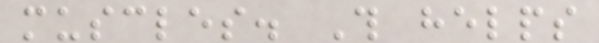muscles. This helps
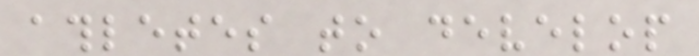athletes to develop
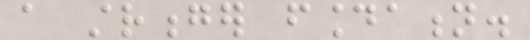a stronger foundation.
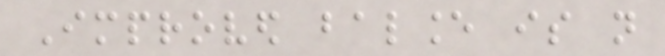Improved balance is not
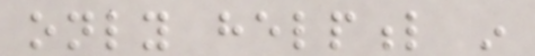only helpful in
